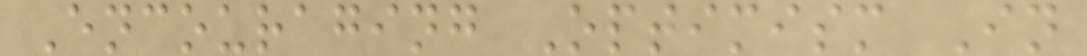Encouraging Optimism In
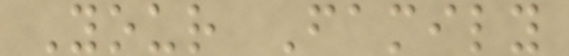Your Family
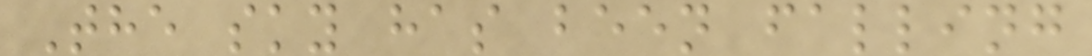The sky has been falling
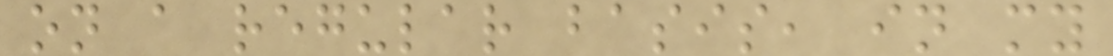on a regular basis, in my
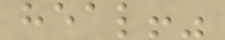heal!"
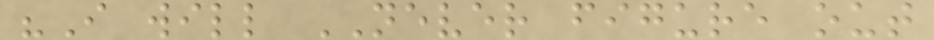"I will NEVER figure out
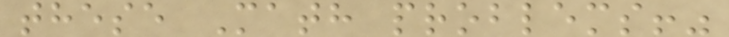these Math problems!"
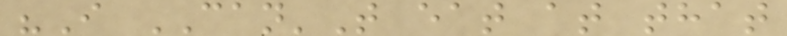"I CAN'T eat at that
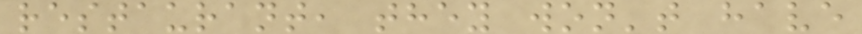restaurant, they won't have
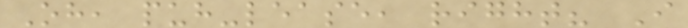Oh, puh-lease, right? I
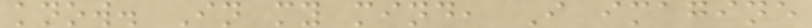know. In my mind, I imagine
